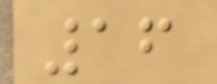16
